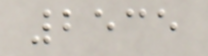2535
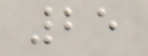25
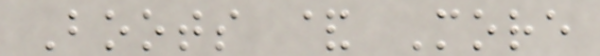Boots & More
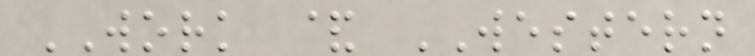WORK & WESTERN
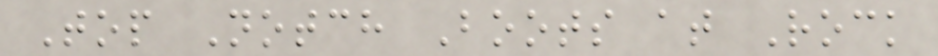Top Notch Boots at Rock
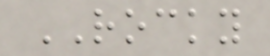ROCKY
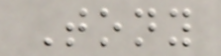Tony
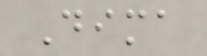Dima
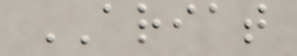ARIAT
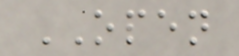OPEN
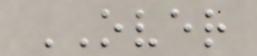OVER
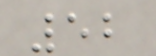52
